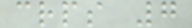crps 7
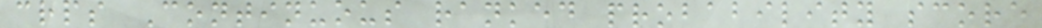crps Continuous ranked probability score
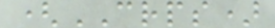(CRPS)
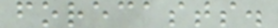forecasts.
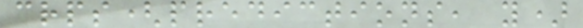crps(predictions, y)
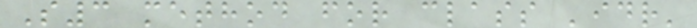S3 method for class 'idr'
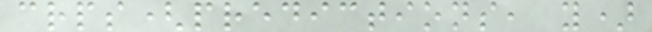crps(predictions, y)
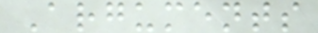Arguments
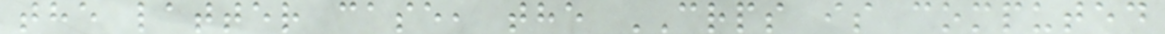the latter case, the CRPS is computed
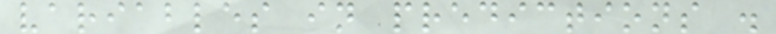variables in predictions .
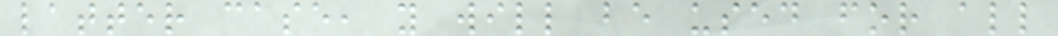latter case, y will be used for all
